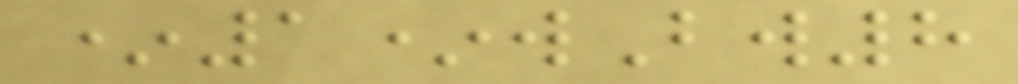*1*wBw8
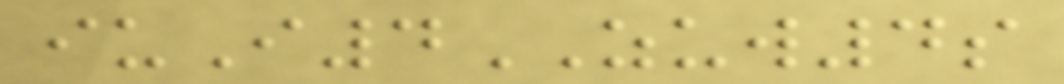iuI4ZUW4s
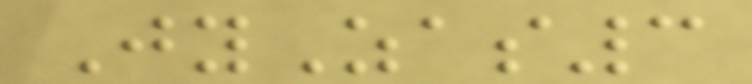JyZas3
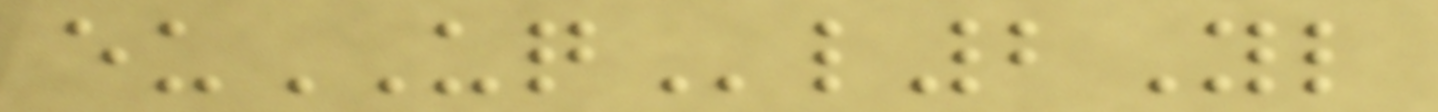euUQl2Yl
